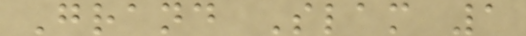Grand Slam 1
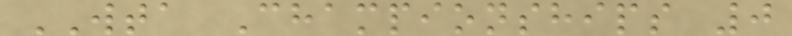WTA Championships 0
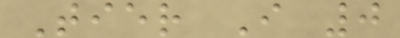Tier I 0
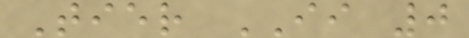Tier II 0
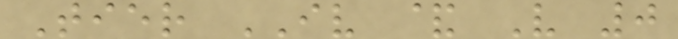Tier IV & V 0
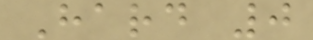Hard 0
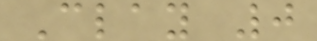Clay 0
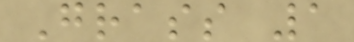Grass 1
